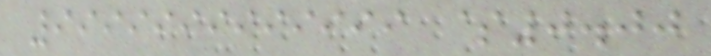9999999999999 $0.00
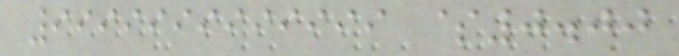9999999999999 $0.00
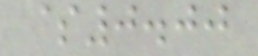$0.00
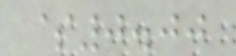$0.00
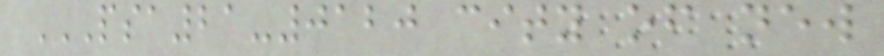PSA21-0120 CITY OF NEW
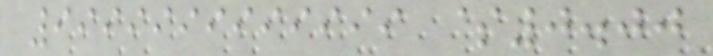9999999999999 $0.00
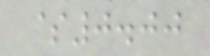$0.00
